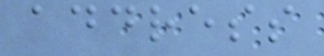address
